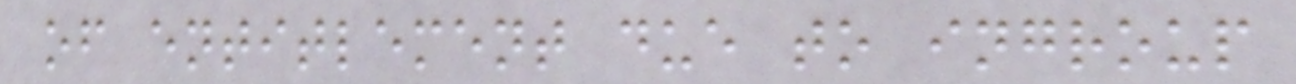of entitlement due to ingroup
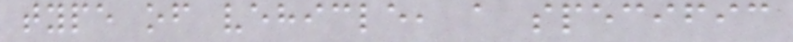type of vehicle, a specific
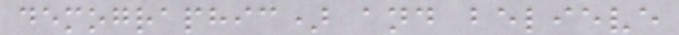demographic) and believe
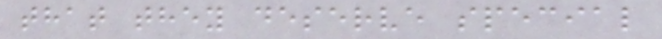that they deserve special
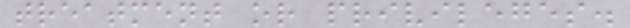treatment or privileges.
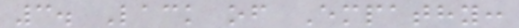3. Lack of Empathy:
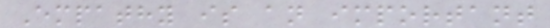Empathy is an important
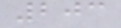203
